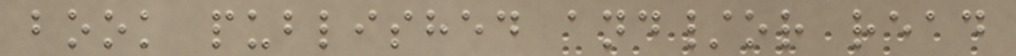book published and/or read
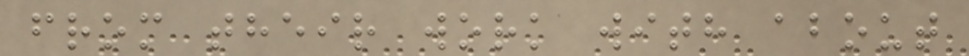from their work with about
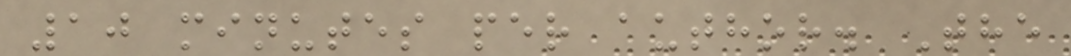10 minutes per author. The
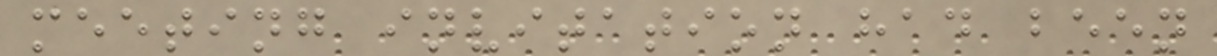meeting invitation had been
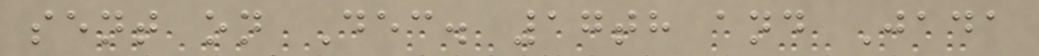sent on Dec. 17th and Jada
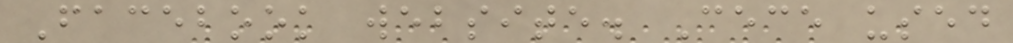Facebook website. Cece used
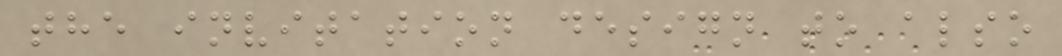the invitation design to also
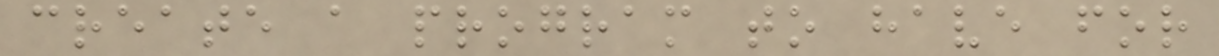create a program to have for
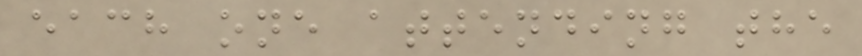each one attending the
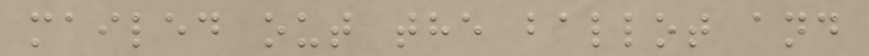mailed out the ballot and
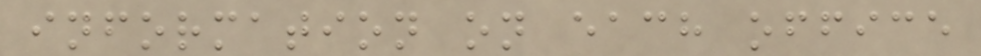information on each office
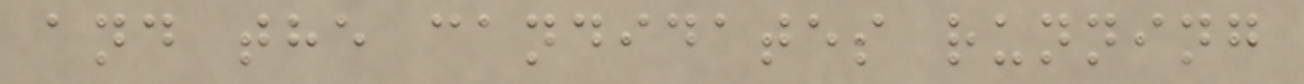and the candidates running
